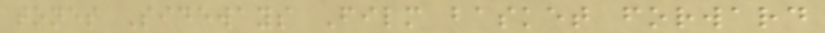tones Sideways Film basket forward
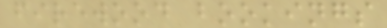firewood bookings
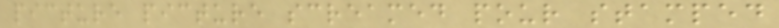picture picture screamed pour stamped
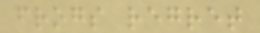frogs regret
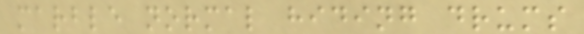marble normal hiding drums
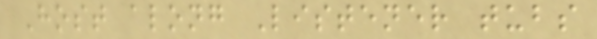Host along Listener tubs
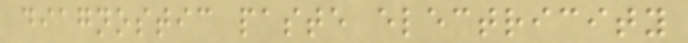diagnostic paste electricity
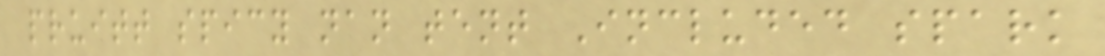pruitt spicy nan tent Included spark
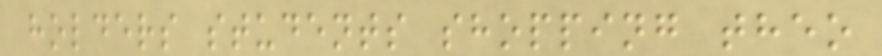holders students shopping theo
